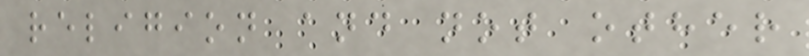religion and not other
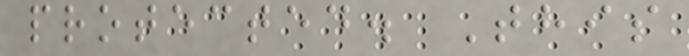protected. This
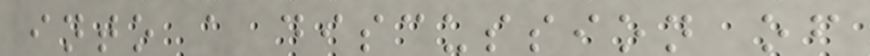into a discussion of
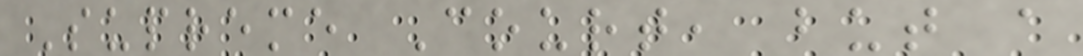Supreme Court, but a
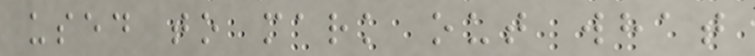used to mark out what
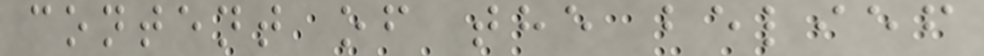content of the belief
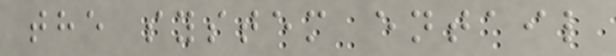the system entail
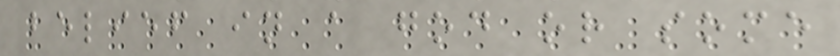belief in a god or some
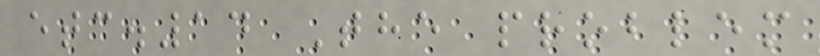etc.14 The problem
